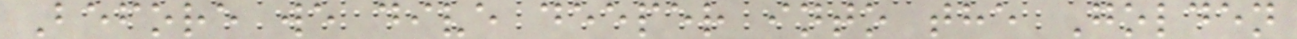Before we dive deeper into the Golden
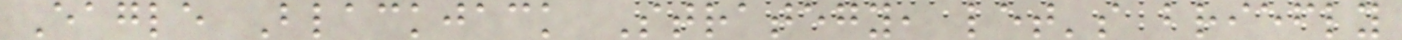Eagle Blackjack Strategy, let's briefly
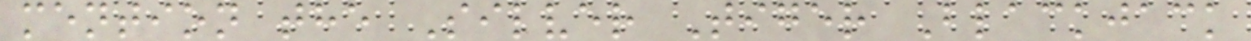mention the Silver Tiger Blackjack
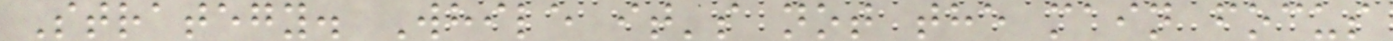Strategy. While it's not the main focus
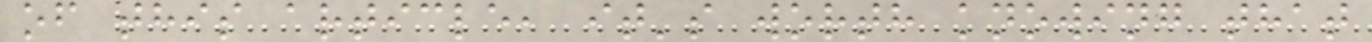of this article, it's worth knowing that
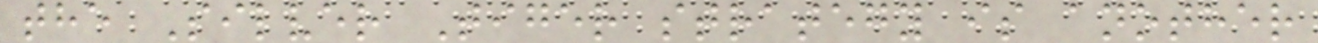the Silver Tiger strategy is another
